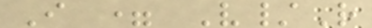I = V/R
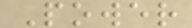Power
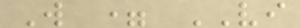W = VI
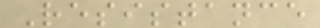Resistance
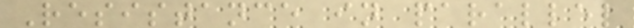Resistance in parallel
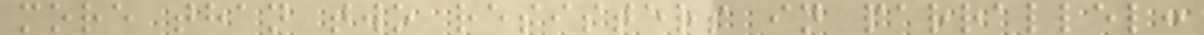more than two resisters in parrallel:
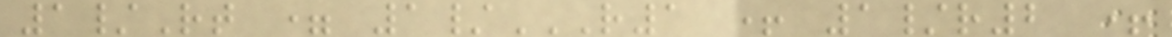1/Rt = 1/R1 + 1/R2 +
